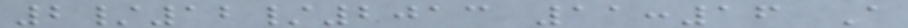2/12/2013 11:16 A
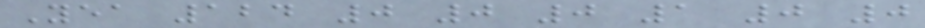Yea 124 0 0 0 1 0 0
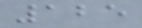125
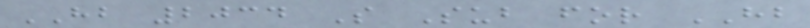HB 2034 S Sub for HB
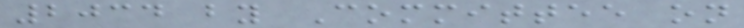2034 by Committee on
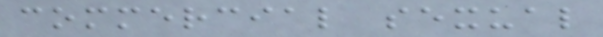commercial sexual
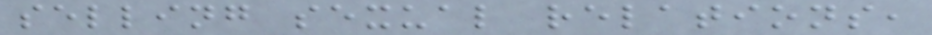selling sexual relations,
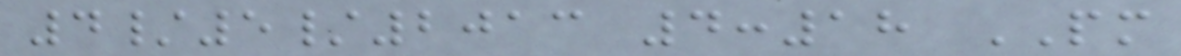4/5/2013 4:18 PM
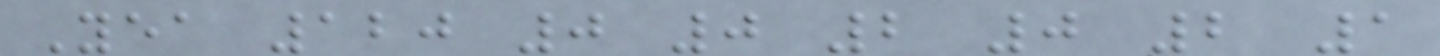Yea 120 0 0 2 0 2 1
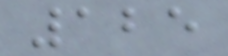125
